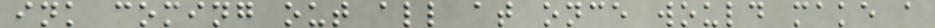ink coming out all at once would make a
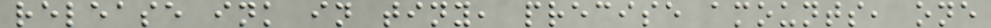release ink in tiny, precise amounts, one
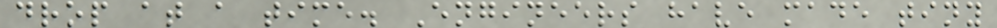drop at a time. Engineers have made tiny
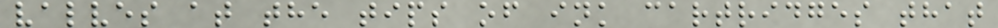valves at the tips of ink cartridges that
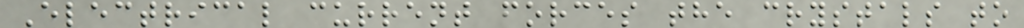Electrical current forces the crystals to
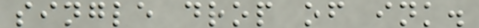single drop of ink.
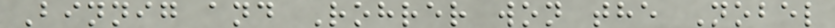Binnig and Rohrer won the Nobel
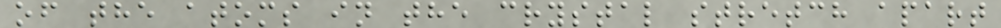of the atoms in the crystal stretch apart
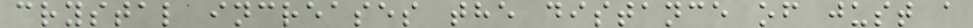crystal increases the distance of just a
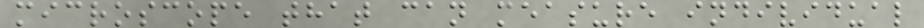microscope that can measure individual
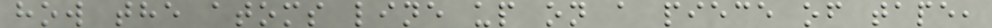how the atoms line up on a piece of tape,
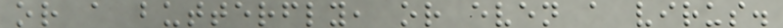or a butterfly, or even a virus.
